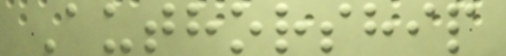Authorship
